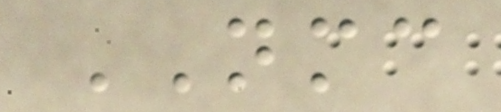NMC
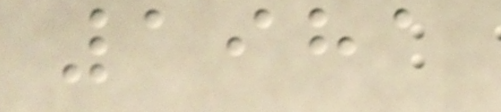1981
